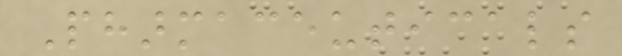Pharmaceuticals
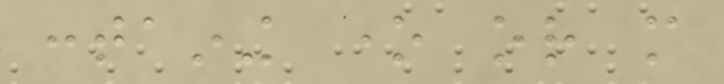containing one or more
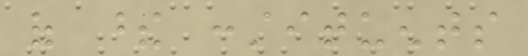of these constituents
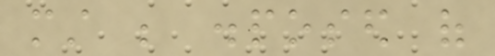must be disposed of
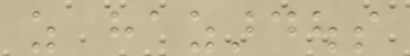as hazardous
